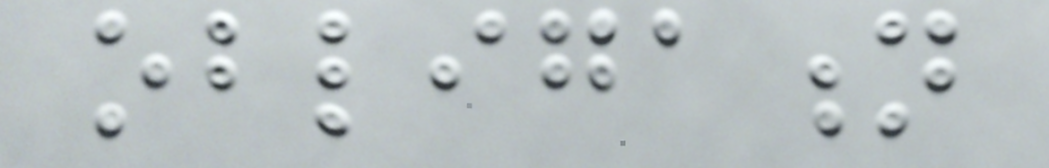obligation
